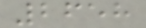2658
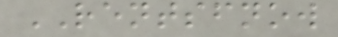RENTSFNOW
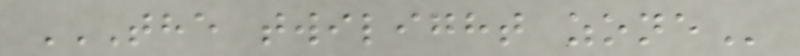THE TWILIGHT ZONE
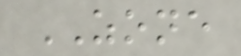ZONE
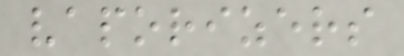vaporizers
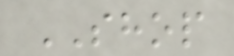SHOP
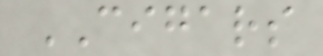CIGARS
